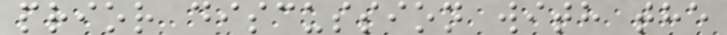prior discussion with the
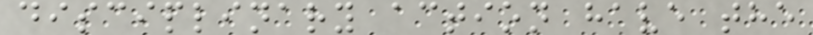disciplinary action have the
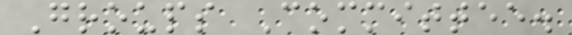Groups Committee.
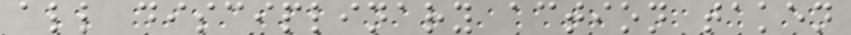all disciplinary action taken
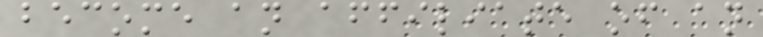become an affiliate of an
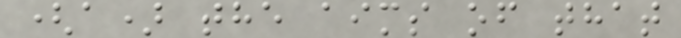(a) the aims of that
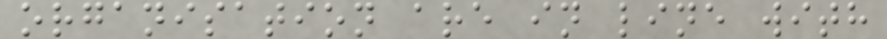organisation are in line with
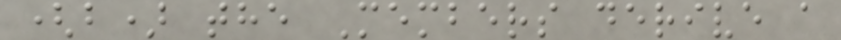(b) the Members derive a
